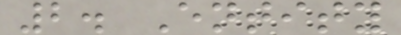2. Entity
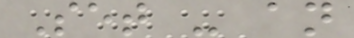Set - an
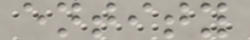entity
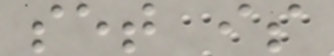set is
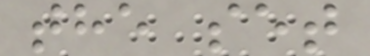the set
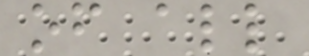of all
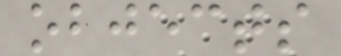objects
